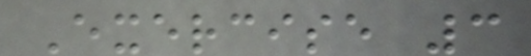Exercise 3
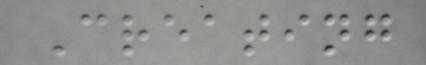Creating
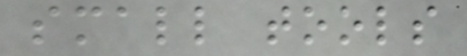small tools
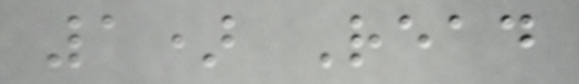1) Read
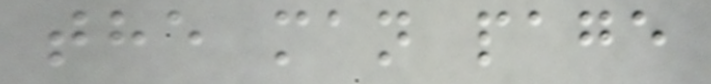the man page
